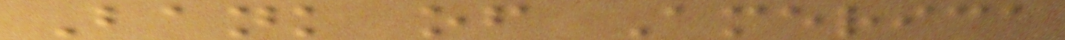Bank of America
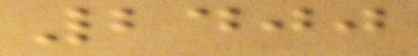2400
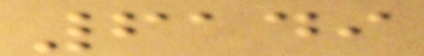6149
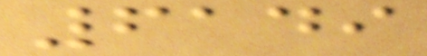6149
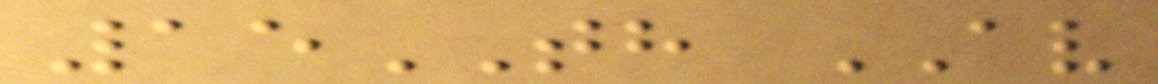15TH AV
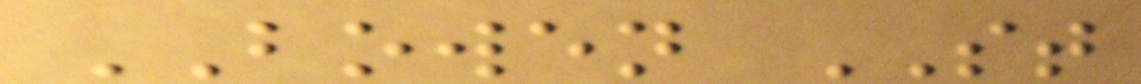BOWEN ST
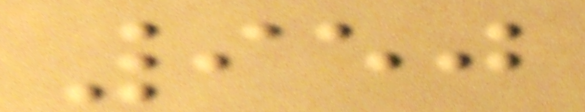950
